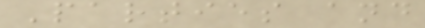Parties and
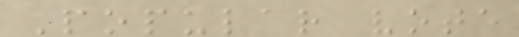Popular vote
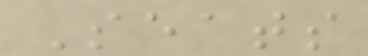Seats
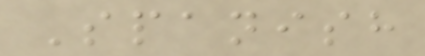Spanish
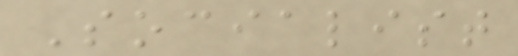Socialist
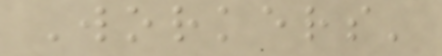Workers'
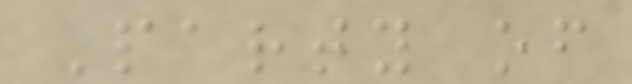Party of
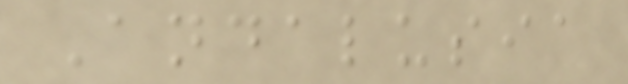Andalusia
